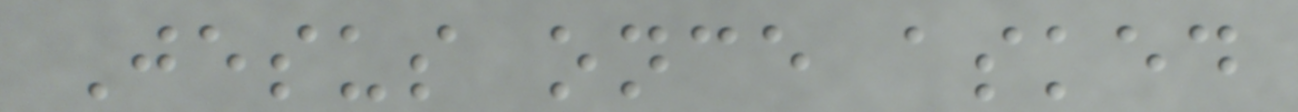Jesus once asked
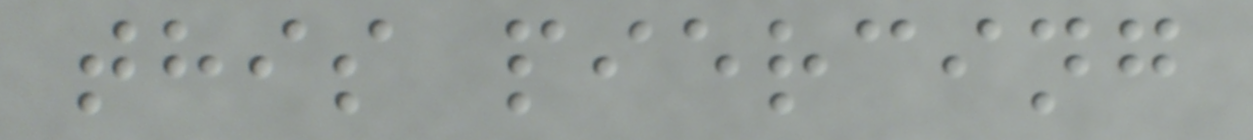this piercing
